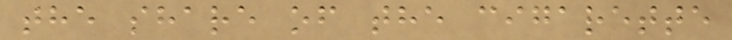the share of the cigarette
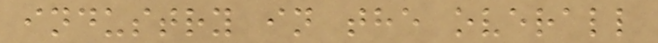industry in the overall
